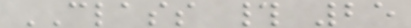CLASS # 25
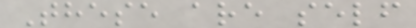These are self
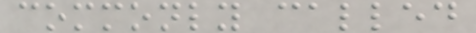commonly called
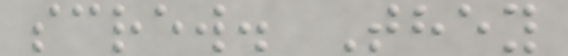screw. They
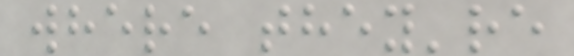where they're
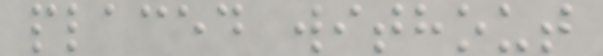placed without
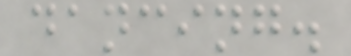dancing.
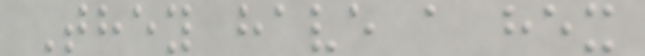They have a hex
